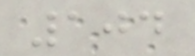104
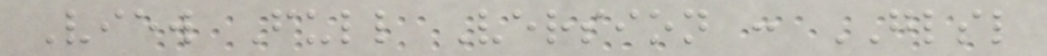View Full Version : GLSL
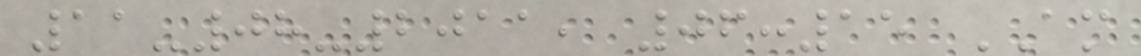11-08-2011, 06:15 AM
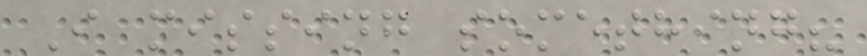I missing something?
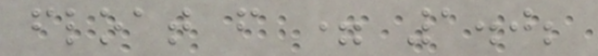float f = 1.0;
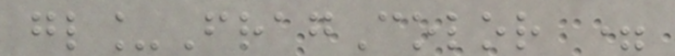gl_FragColor =
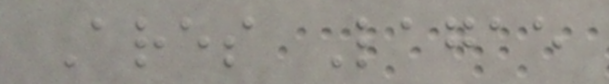Ares Lagae
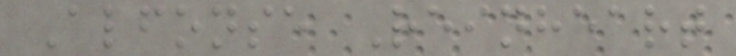Alfonse Reinheart
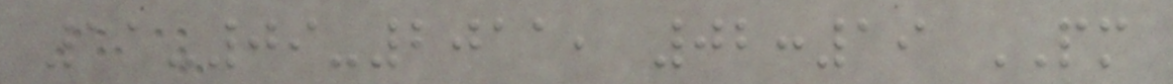11-09-2011, 02:19 PM
